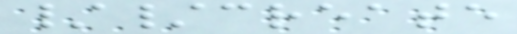//create
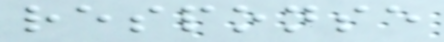response
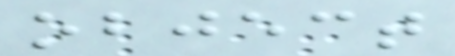object
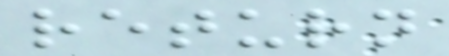return
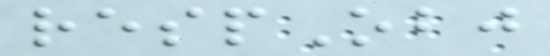respObj
